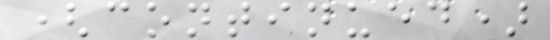(continued)
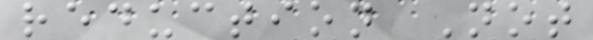reduction Not
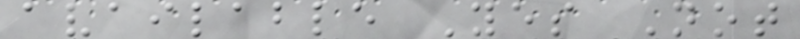available Yes Not
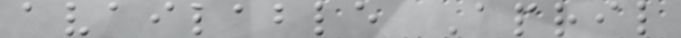available April
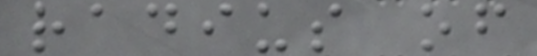radius of
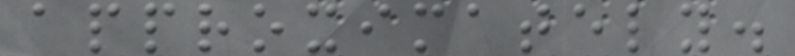approximately.
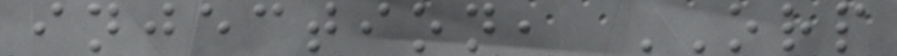injection, ORP
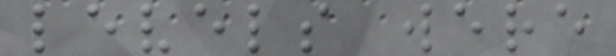levels were
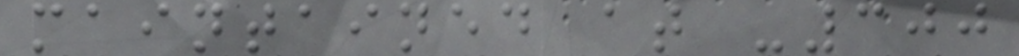maintained at -300
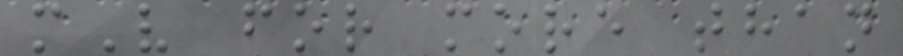mV for more than
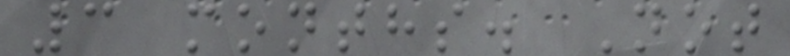3 months. Not
